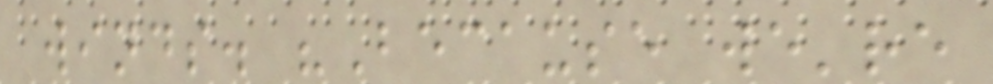winds. "Because we're
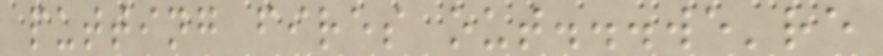putting fires out...we're
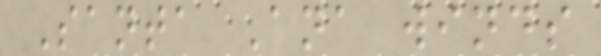Santa Ana winds
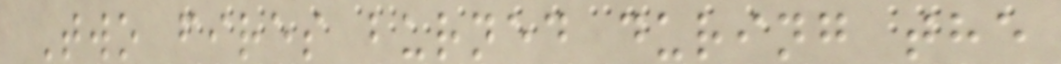Two fires burned during the
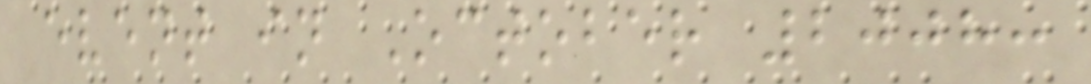event in October 2008:
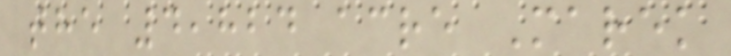the 4,824 acre Marek
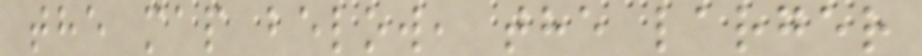the map below, the larger
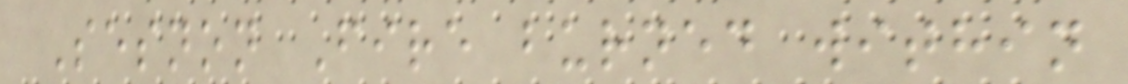Sesnon Fire burned within
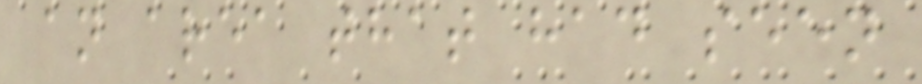an area that had seen
